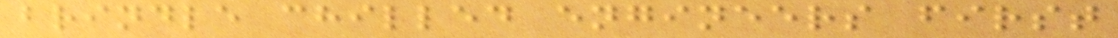brindle chilled engineers first
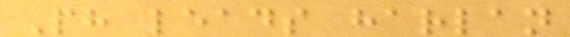Ph leads harlan
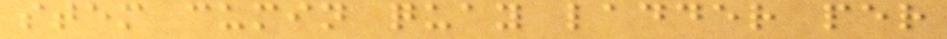stem cumin quay ladder per
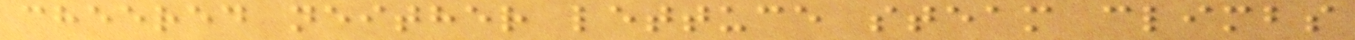cheered neither lettuce steam climbs
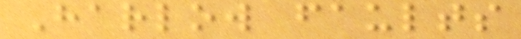Harlow faults
